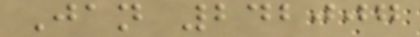Jan 242007
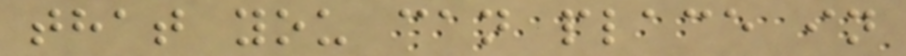that you can place in
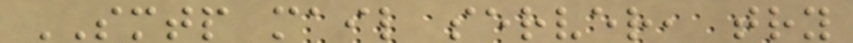SMTP mail server, try
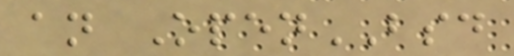an OpenBSD
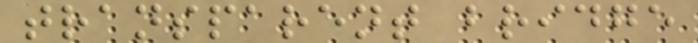transparent bridge
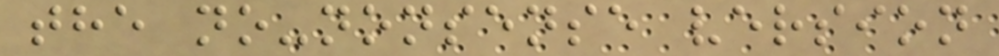the no-nonsense version
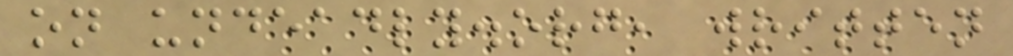on undeadly.org, written
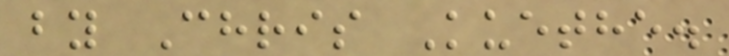by Chris Kuethe.
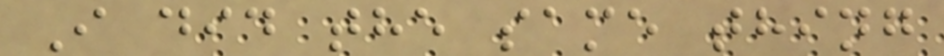I did the same thing
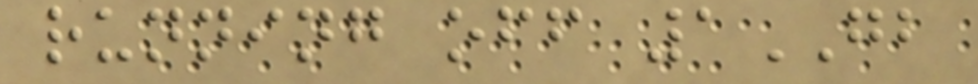running off 1GB
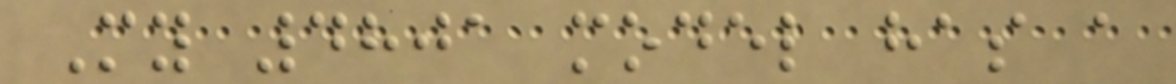My 4801 model has a
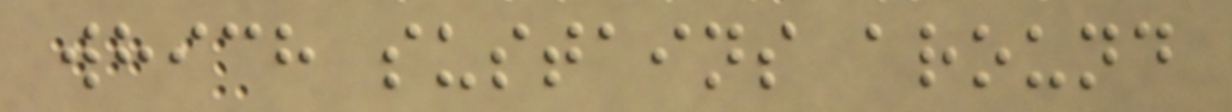which sustains around
